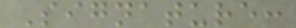Signature:
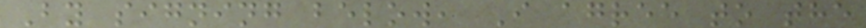By signing below, I agree to the
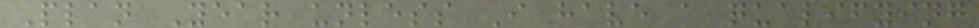Plan Year unless I have a qualifying
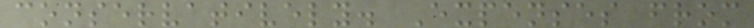conservatively. Expenses from
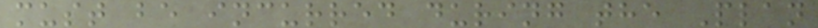must be incurred during the Plan
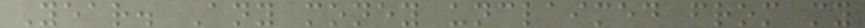Year. Any money unclaimed from my
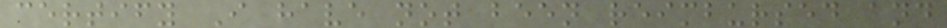certify I have not been reimbursed and
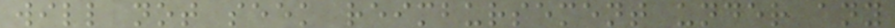will not seek reimbursement under any
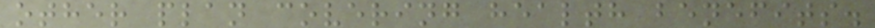other plan covering health benefits.
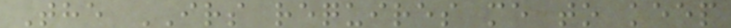The IRS requires me to keep
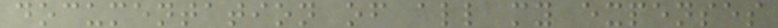documentation of all my expenses
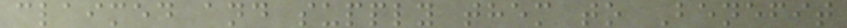claimed and supply them to Benefit
